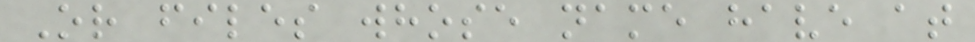Or files whose name have at
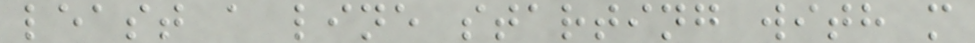least a line starting with m
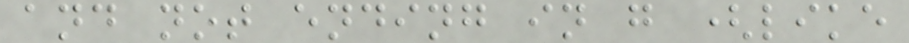and not ending in g (like
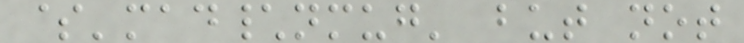$'mad\nmug' but not
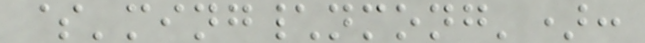$'ming\nmong'):
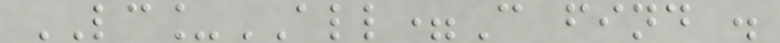LC_ALL=C find .
